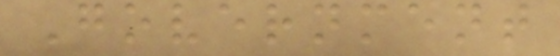Government
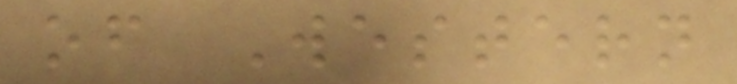of Western
